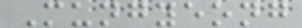Mungyeong
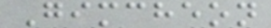Gimcheon
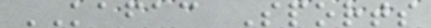KAFAC Sports
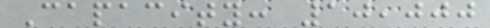Capacity: 10,000
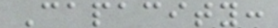Capacity:
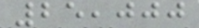25,000
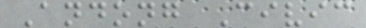Andong Civic
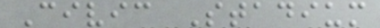Civic Stadium
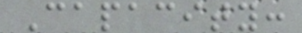Capacity:
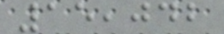15,042
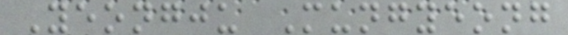Yeongju Mungyeong
